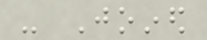- Joined
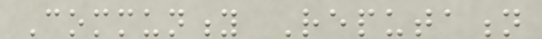Community Reputation
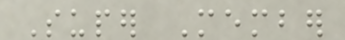Super Member
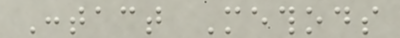Contact Methods
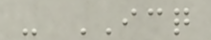- ICQ
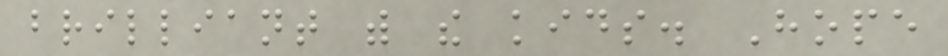brilliant with the kids. Hope
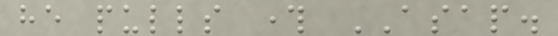he pulls through ASAP.
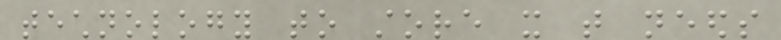technology to store it that needs
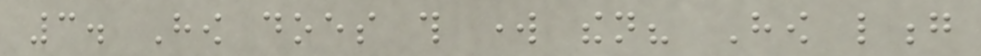3. How does this work then? How long
